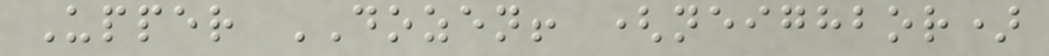Upper DOZEN! (neighbor)
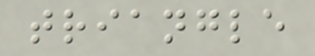triangle
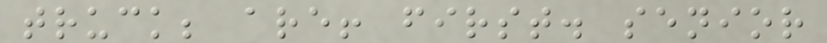truck; are! first. senior
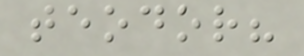teodor?
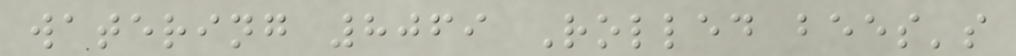watering 8069 Rolled bees's
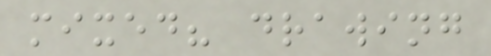mixed? drawing
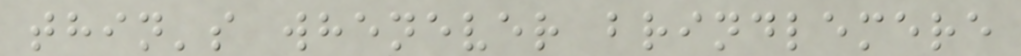thin's whenever brindlemere
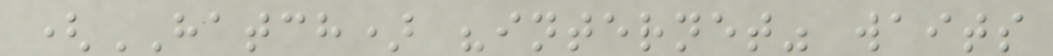(HATCH) "internet" waits
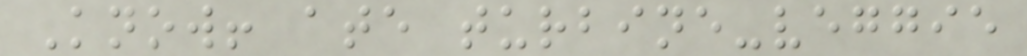Know! ate turbine-veggie
